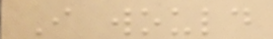I would
